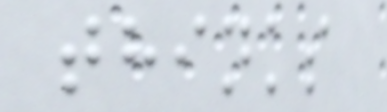thinks
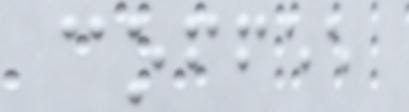coffee
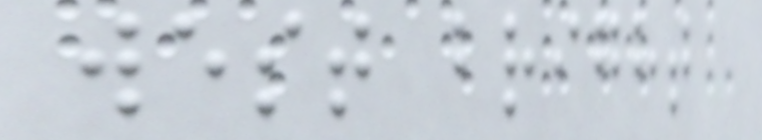west bright
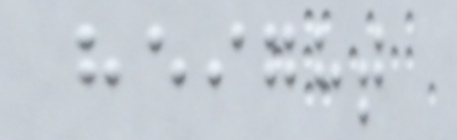height
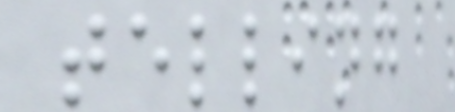telling
